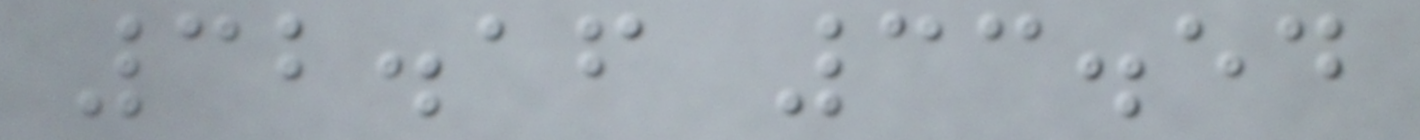32.16 33.54
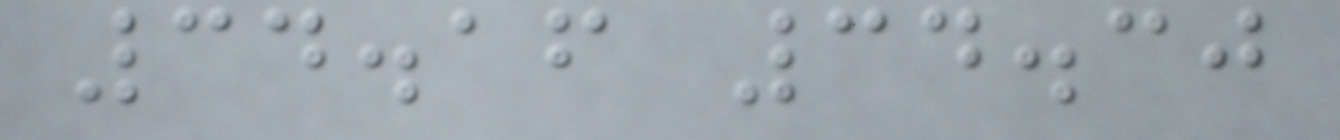34.16 34.30
